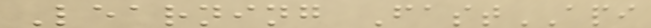Learning FastAPI
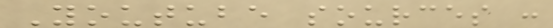Youtube sources :
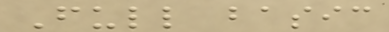Full basic
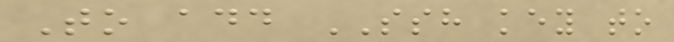To add SSH key to
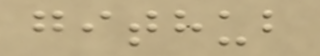github
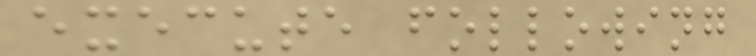execute following
